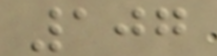107
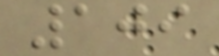109
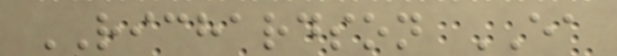RICHARDSON EA
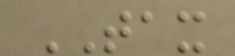TAX
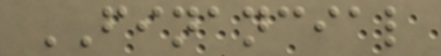FINANCIAL
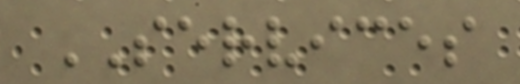SERVICES
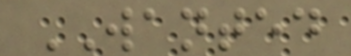WANTED
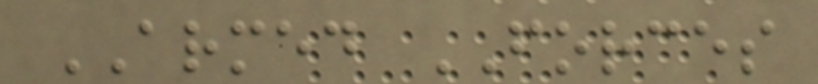ARMED FORCES
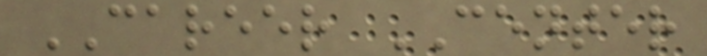CAREER CENTER
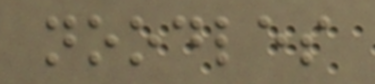noodles
